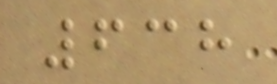638
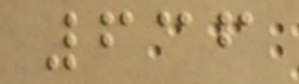636
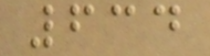634
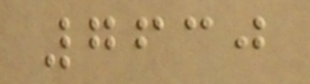7630
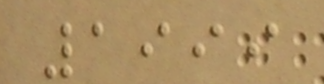1999
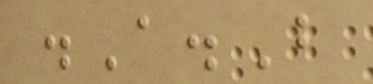.A.B
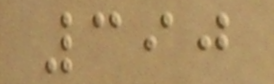390
